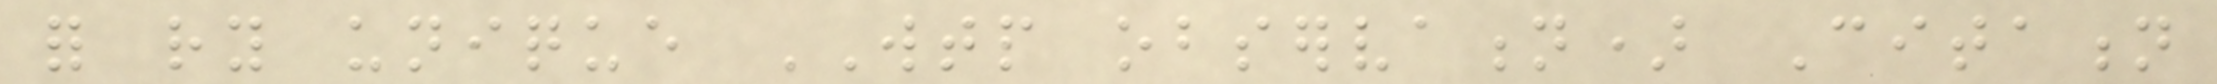for ry unique WTP observation) Citation
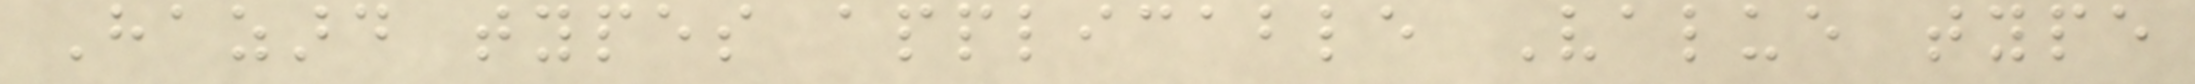Hazard types applicable Value type
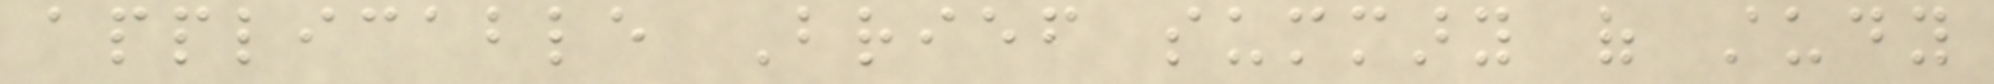applicable Brief summary of study
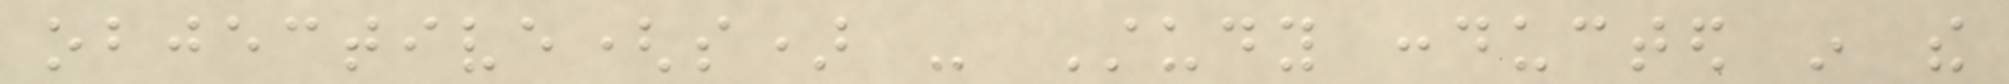objective(s) - Study conducted in the
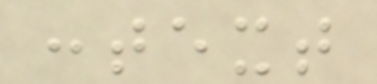context
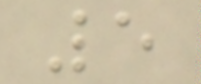5
